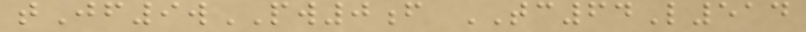tJf9wPW0f TC64L514
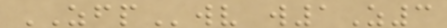ZFPwv w1Z3
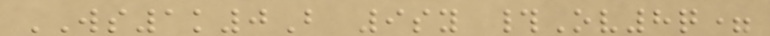WS1k0B 9sy #Ov8q=
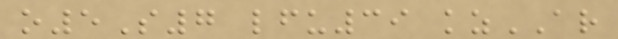o5S7 lfu39 kzAR
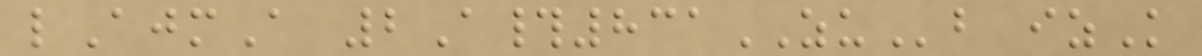lAjmA 2A#831ZUb izK
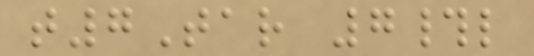t7Tar 7#l
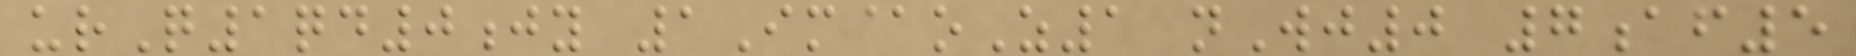urQ1qd0jy 1Im@oZ1 nWj0 7af5
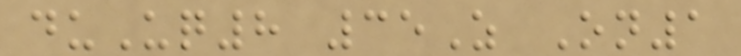duUq8 35Z On1
